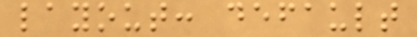layout: default
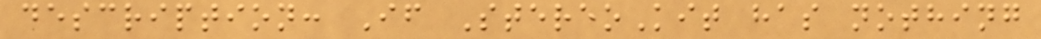description: If StereoKit has nothing
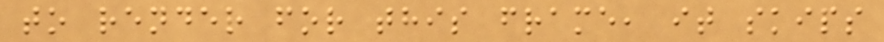to render for this frame, it skips
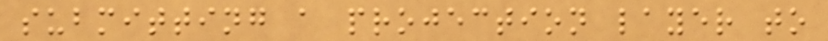submitting a projection layer to
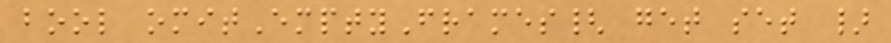bool omitEmptyFrames{ get set }
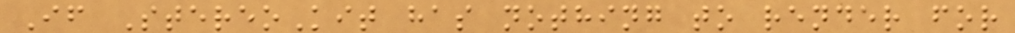If StereoKit has nothing to render for
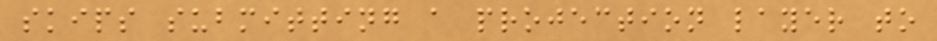skips submitting a projection layer to
